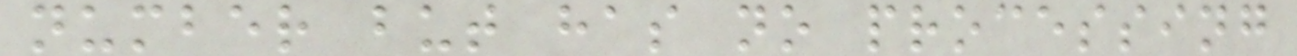number but has no processing
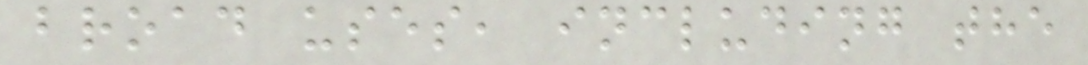broad uses, including the
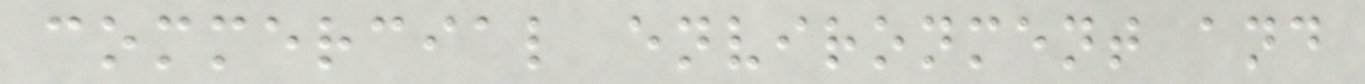commercial environment and
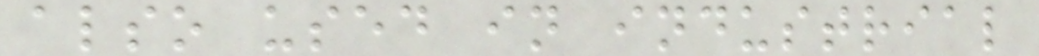also used in industrial
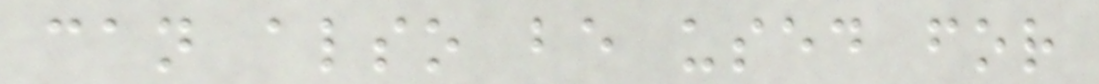can also be used for
